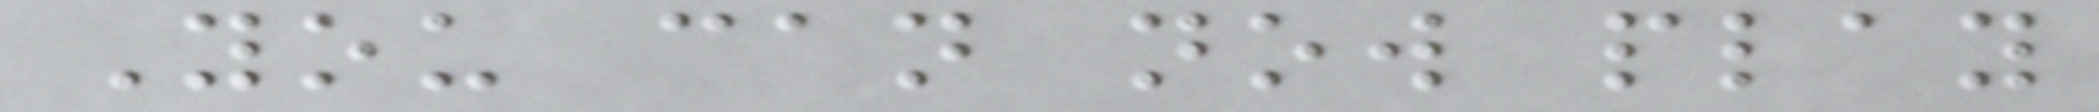You can now play
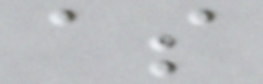as
